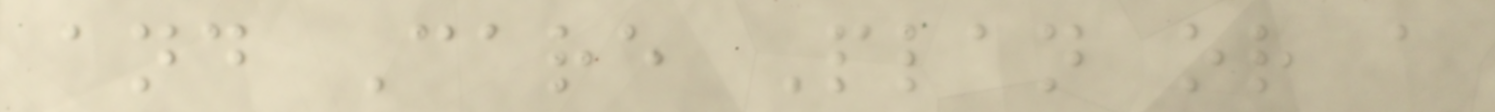and Care Plan or a
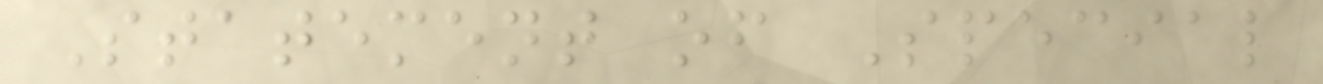Statement of Special
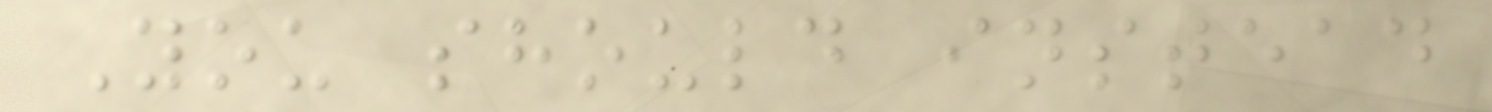You should instead
